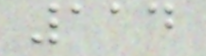114
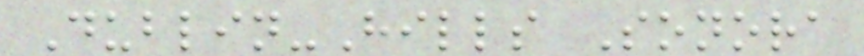Dublin-Hills Sonora
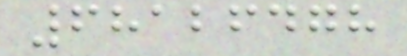68126478
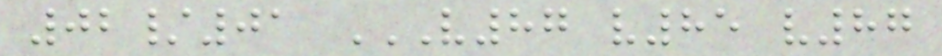02/01 V87 V85 V87
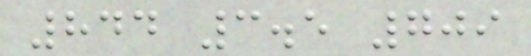844 3.5 709
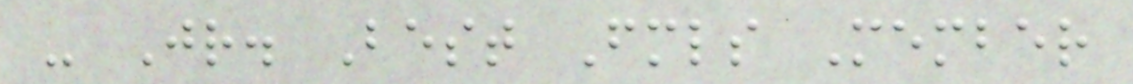- Jr. Best Fmls Member
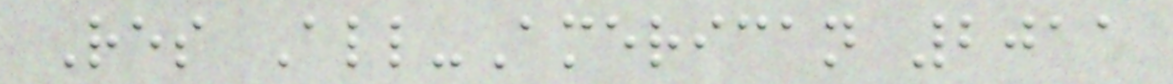Res All-American 2011
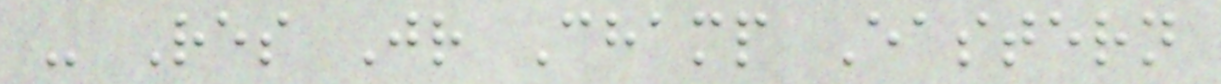- Res Jr Champ Eastern
